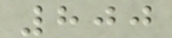800
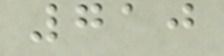710
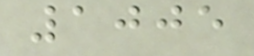1005
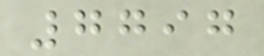7797
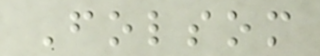Folsom
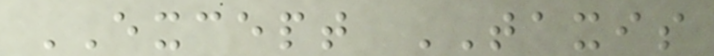EXCEPT TAXIS
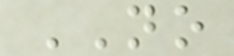NO
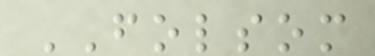FOLSOM
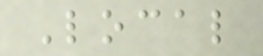Local
